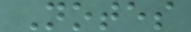Notes
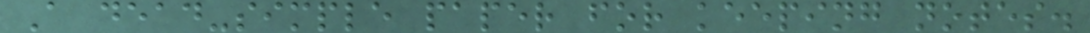A dead-simple paper for keeping notes.
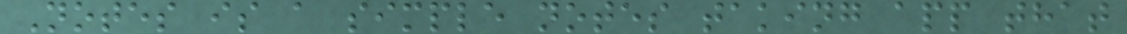Notes is a simple notes taking app that
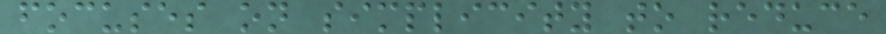focuses on simplicity to reduce
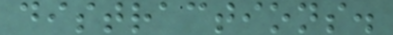distractions.
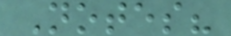Notes?
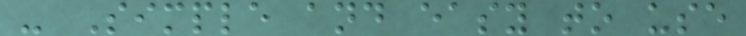- Simple and easy to use
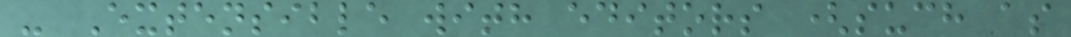- Extensible with editors (such as
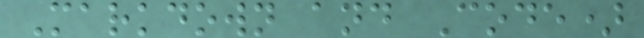Markdown and Code)
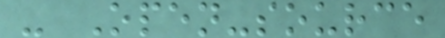- Open-source
